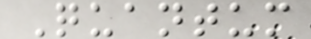Quantum
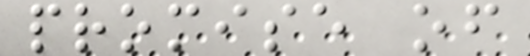promise of
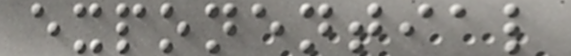exponential
